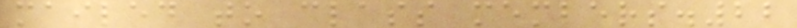mailed to class members.22
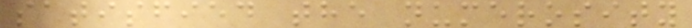satisfied the numerosity
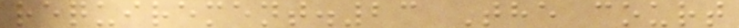requirement.23 The court
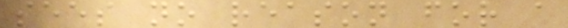sees no reason for a
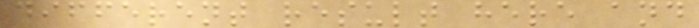different result here and
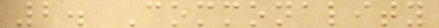2. Commonality
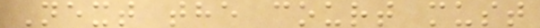Next the court must
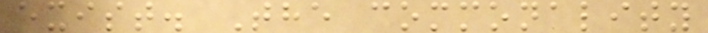exist. The commonality
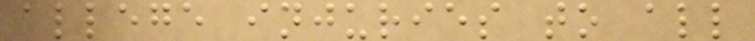allege injuries to all
